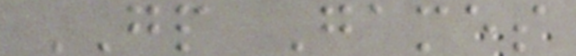GP Games
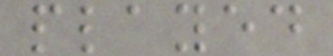played
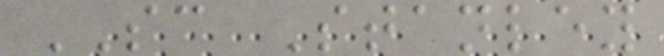SC Stanley
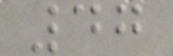47
